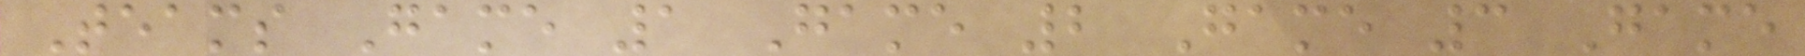Teams Game 1 Game 2 Game 3 Game
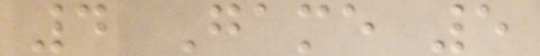4 Game 5
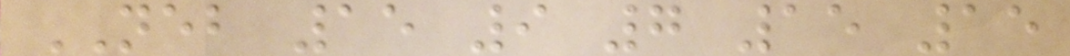NEB 15 9 7 15 15
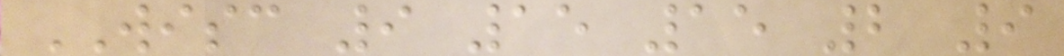WISC 9 15 15 2 9
